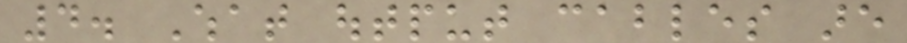4. What output cables are
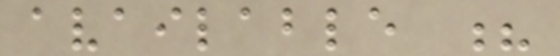available ?
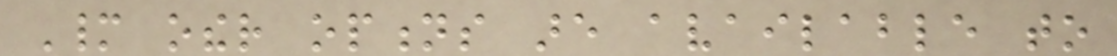Many other options are available to
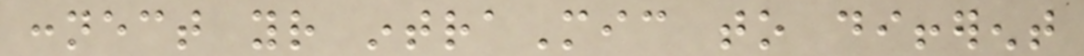connect your intraMic to different
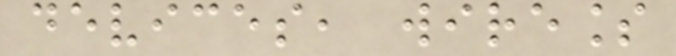devices, wireless
